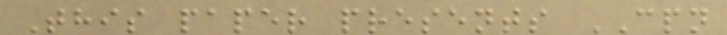This paper presents CPN
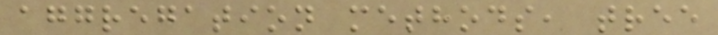aggregation methods, tree
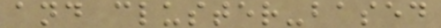and cluster-based
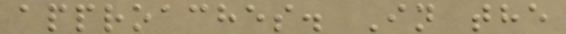approaches. In the
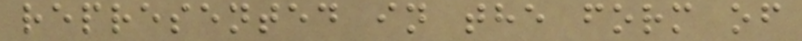represented in the form of
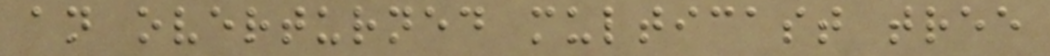an overturned multicast tree
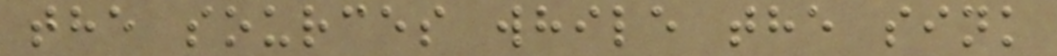the sources while the sink
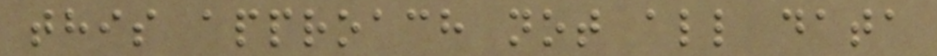this approach not all data
